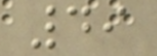49
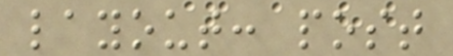layout: post
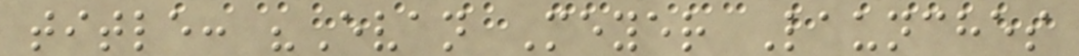title: "Evan Meyer Launches
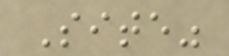Site"
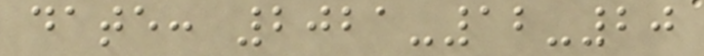date: 2021-12-20
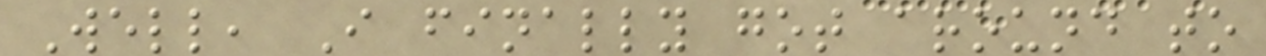Well, I finally got around to
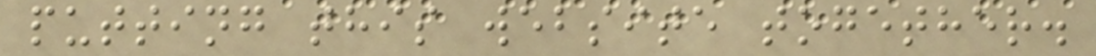putting this website together.
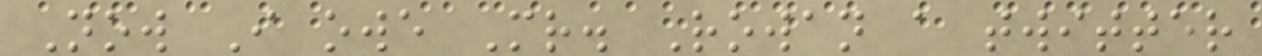Now I owe Mr. Rowan a twitter
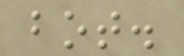bot.
